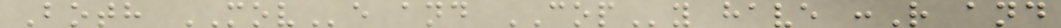Both MOVe and COPy have :R and
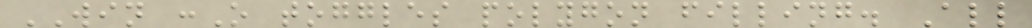WIN :O toggles polygon filling. All
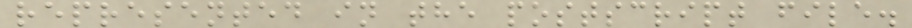represented in the postscript file.
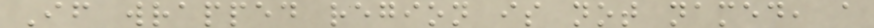If wrapped region is not named, a
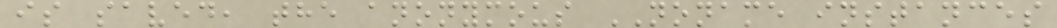is saved, the anonymous NONAME instances
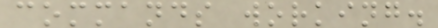commands working.
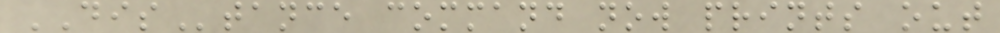DIStance command now prints out
